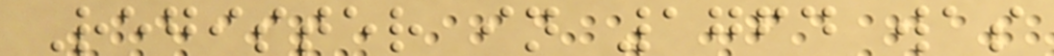Register in 1764 was
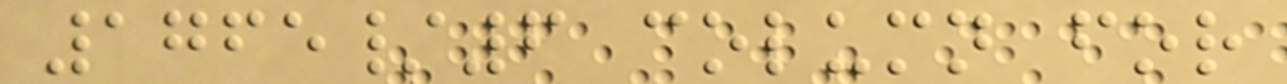1765/6 column for
